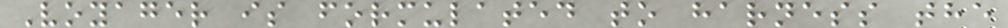Voyager is formulated to harness the
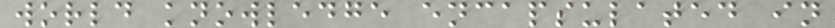world knowledge encapsulated in
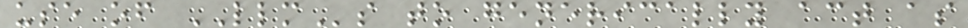use of LLMs to generically act as
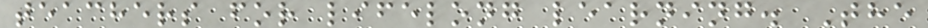teachers for lifelong learning. The
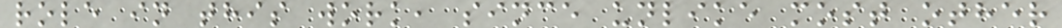role in this work, since unlike most other
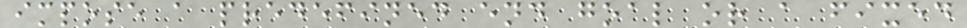impose a predefined end goal or a fixed
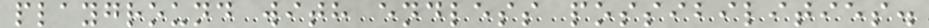playground with endless possibilities.
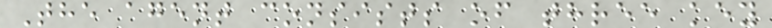The agent consists of three key
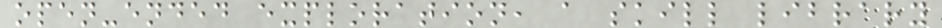open-ended exploration, a skill library
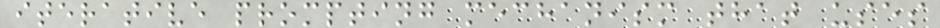iterative prompting mechanism that uses
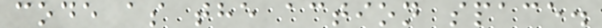code as the action space.
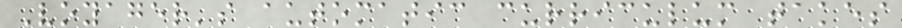Voyager's automatic curriculum takes
